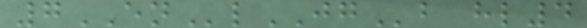7ENlJGb hl4
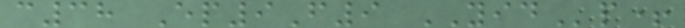c38 Ep9F9 YIDp+
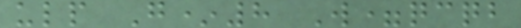ulp G*8 W=qcqb
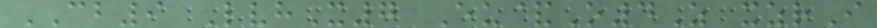CB9 LvhX7 Eu&O4Z xzrI
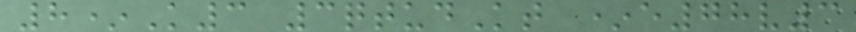8*K3 3qtudKt *e78v3
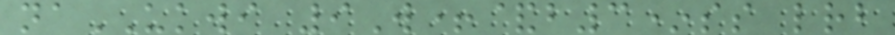naUKWI 9W+&b3*ss lrb
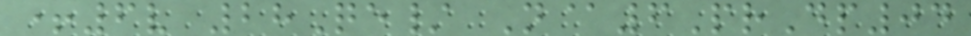+6v 28Qe/ N@6PrDp04
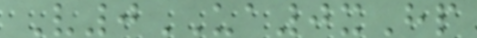V0UA0xHp
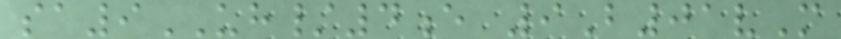sa9UH/4e 9B01vM
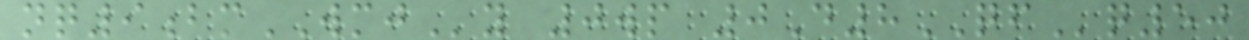nq9bmWMJy 0wp 0D8QFq50
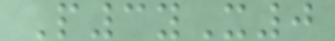P3yX0
